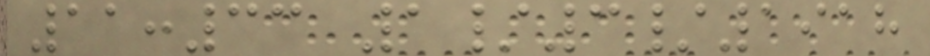11:33 1/3/1918
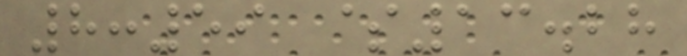8:59 $13.28
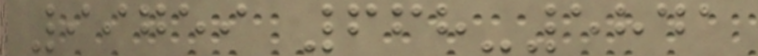99759 668-5841
